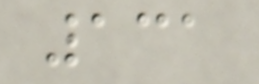131
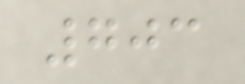703
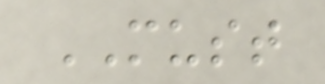MUST
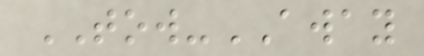TOW-AWAY
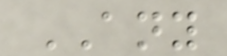ANY
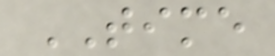TIME
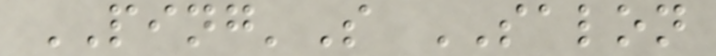PING'S SALON
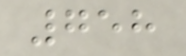758
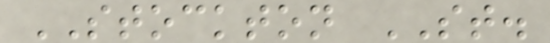STOCKTON ST.
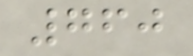760
